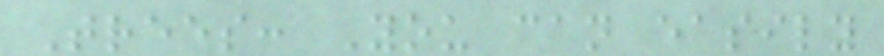Trees: You can easily
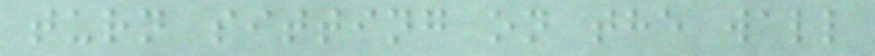turn sitting on the wall
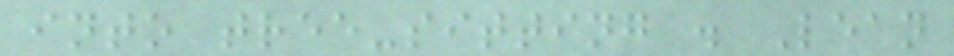into tree-sitting . Lean
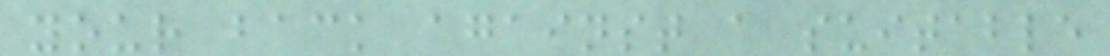your back against a suitable
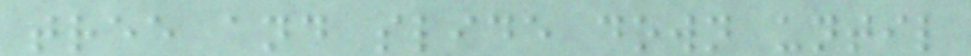tree and slide down until
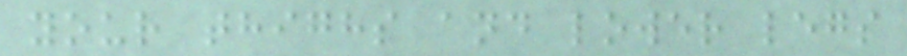your thighs and lower legs
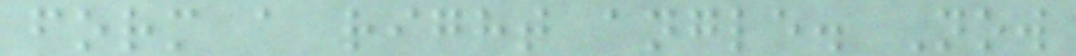form a right angle. Now
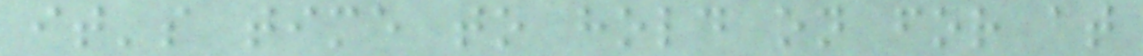it's time to hold on for at
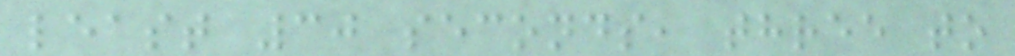least 30 seconds, three to
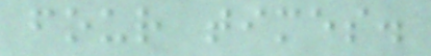four times.
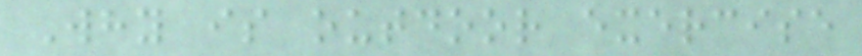Why is outdoor exercise
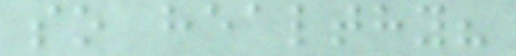so healthy?
